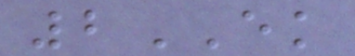2EK
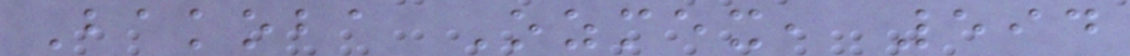Bakoba Ozmex, 594
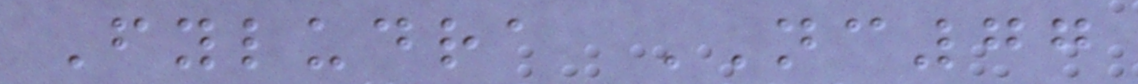Fyludra NC77
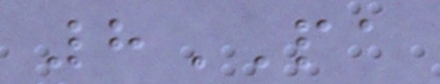8PA
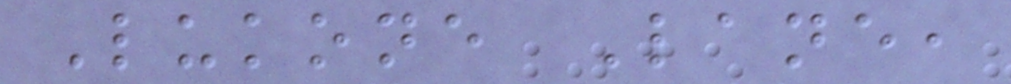Lukone Lane,
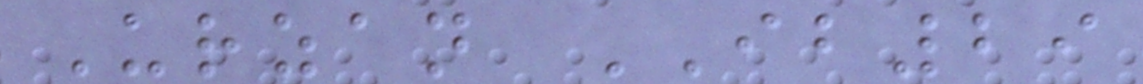Urzan IB29
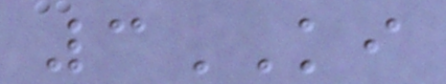3KI
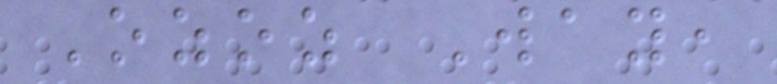Ozoz Way,
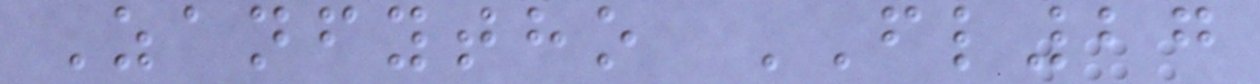Zanfytho FL27
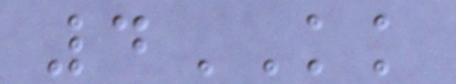4KK
